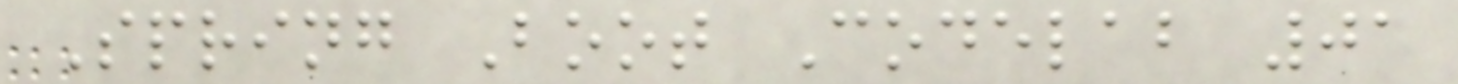Spring Boot Codelab 01
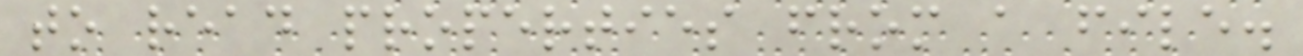to read properties from a file.
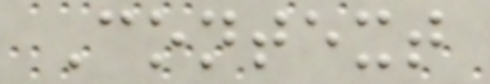Context
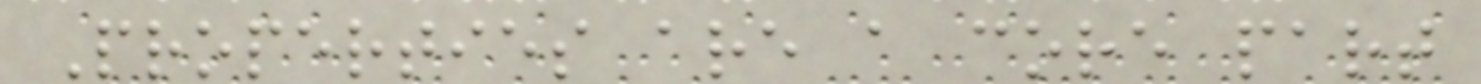Properties are a core part
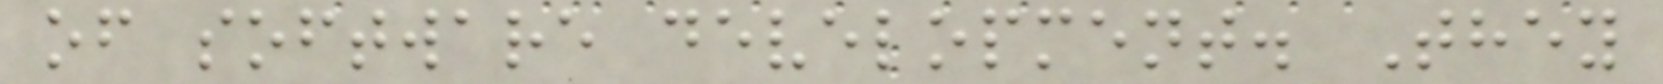of software development. They
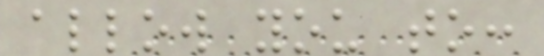allow you to:
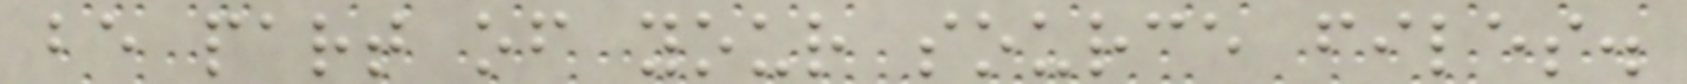be part of your source files.
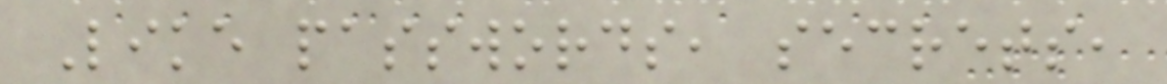Like passwords, secrets,
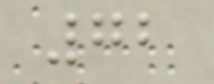72
